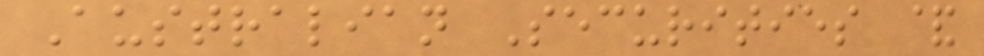Australian Securities &
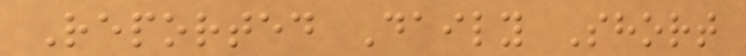Reported Daily Short
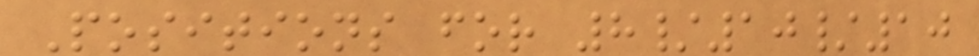Positions for 8/10/10
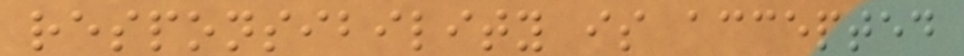responsibility is accepted
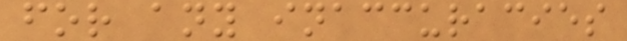for any inaccuracies
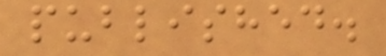published.
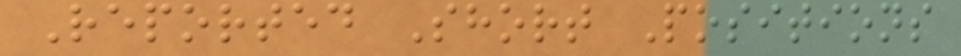Reported Short Positions
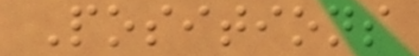Positions
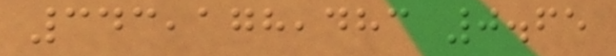343,178,483 0.65
